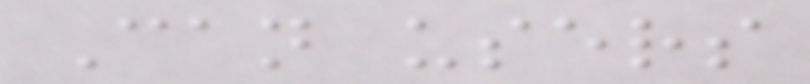Can users
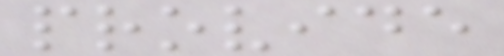provide
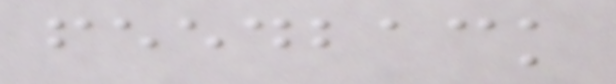feedback
